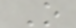O
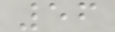56
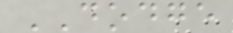DODGE
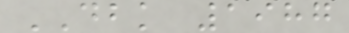DBK 1987
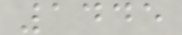1445
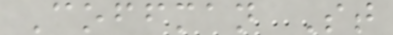Coffman St
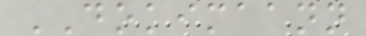DOKIMAANN
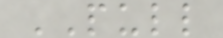PULL
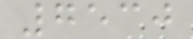7530
